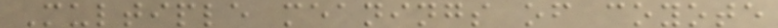Multiple meanings of coyote
